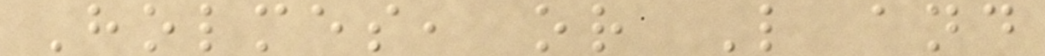Holmes, or L and
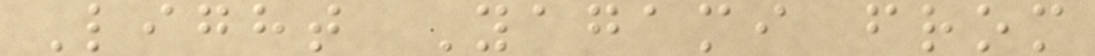Light Yagami from
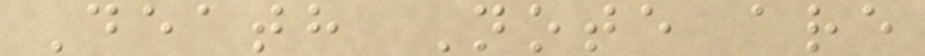Death Note are
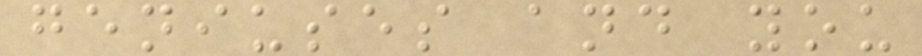geniuses and you
